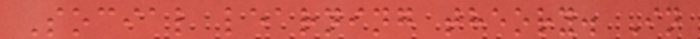Social learning theory. In
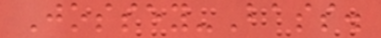Jossey-Bass.
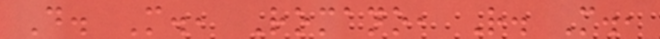D. M., Romano, R. M.,
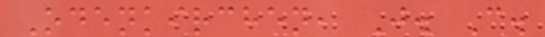Odenkirchen, J. C.
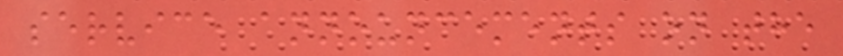service announcements on the
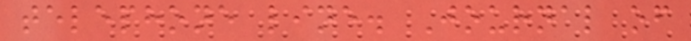telephone line. Journal of
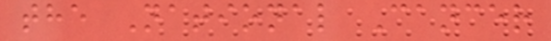the National Cancer
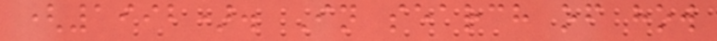(1992). In search of how
